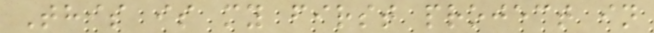This is my first project in
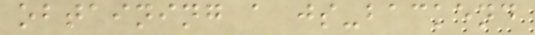obtaining a js-backend
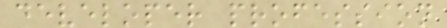developer profession
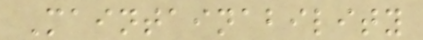Maintainability
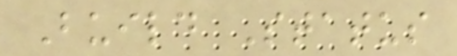Build Status
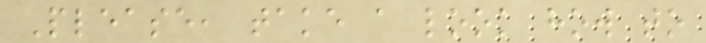Please, take a look how to
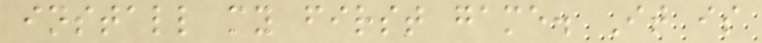install my first game. It is
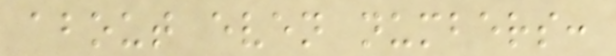about even numbers:
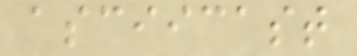asciicast
